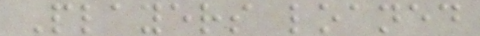Players loaned
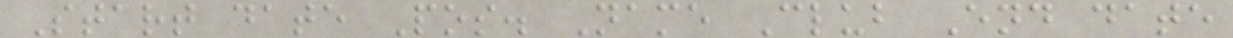Start date Pos. Name Club End date
